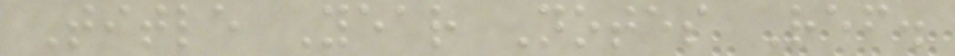Title Year Notes Ref.
